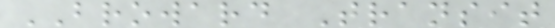BROWARD Transit
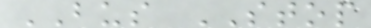BUS STOP
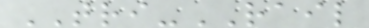TRI-RAIL
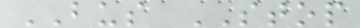BUS STOP
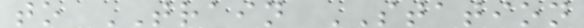to TRAIN STATION
